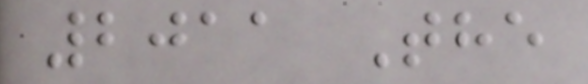2011 The
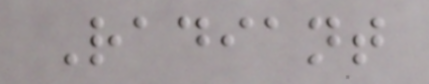Radiant
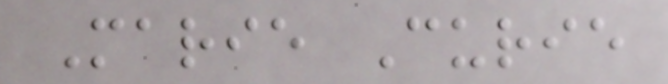Marie Curie
